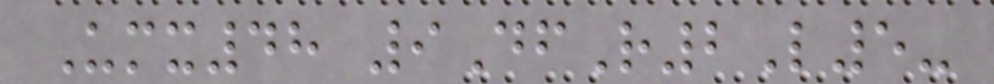Umx48 9DfR2L5-
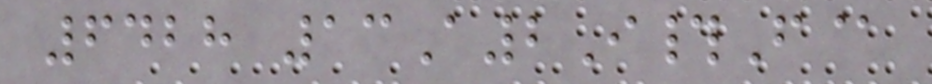6428 13A2I#F@
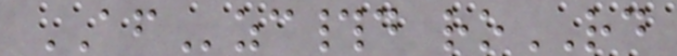AFzc#d roRD
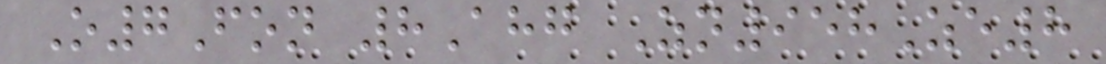O7Fon 8Ahg Zn958Ze8
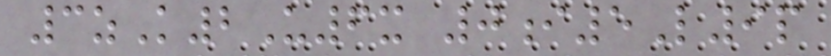3zK2U6x 0i5L9p
